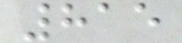815
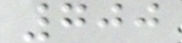700
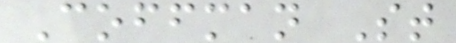Coffman St
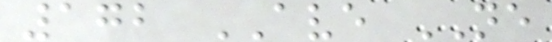172 AVE NE
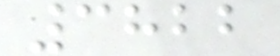3822
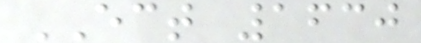ECT 1630
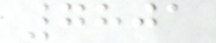7801
